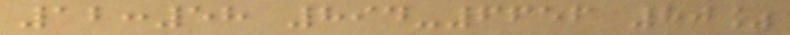12:58 894-6656 80%
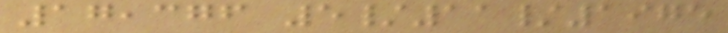17,376 5/11/1975
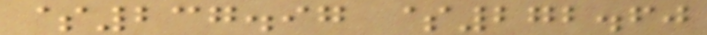$237.97 $272.60
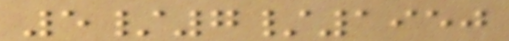5/7/1950
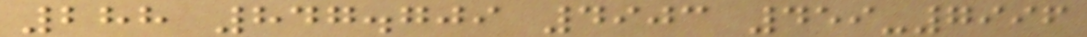288 847.709 4903 459-7996
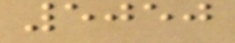5050
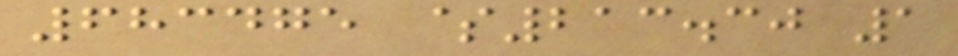683475 $213.30 1
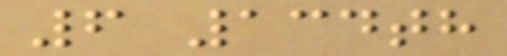6 134th
